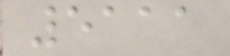5111
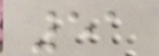51
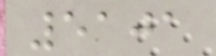5101
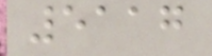5117
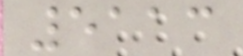5113
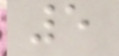5
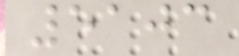5103
